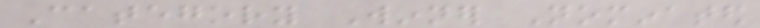Category Winner Nominated
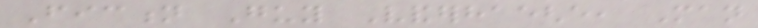Fiction Guy Vanderhaeghe, Man
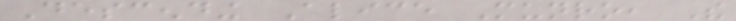Descending Alice Munro, The
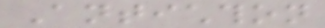Antichthon
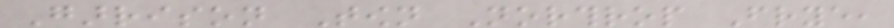Garrison Town Northrop Frye,
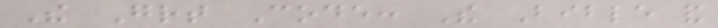The Great Code: The Bible and
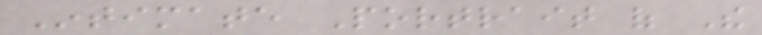Intimate Portrait of The
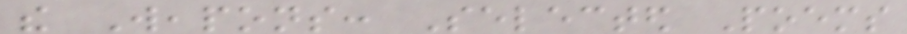the Weapons: Selected Poems
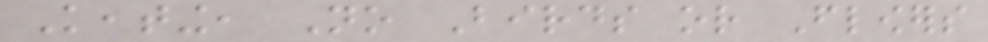Keating, No Birds or Flowers
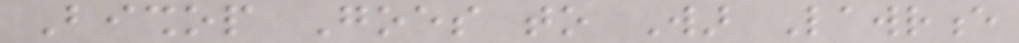Bishop Goes to War Lawrence
